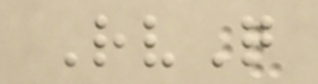RvQ
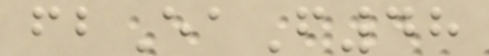fbEaF48
